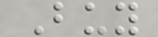Buy
